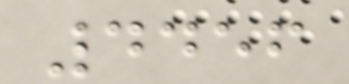4456
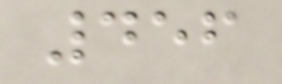456
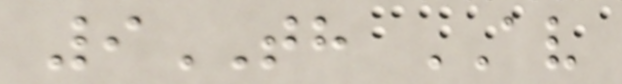9TH AV
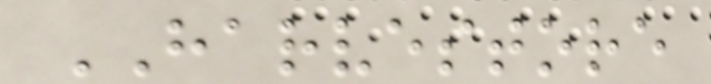HARVESTORE
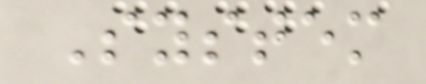System
